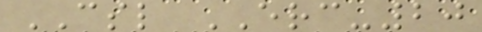CSL ERC-20
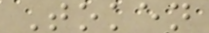Token
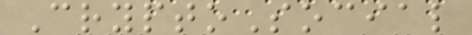CryptoSocial
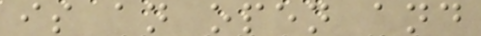is an open and
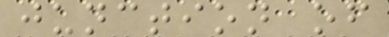junction of
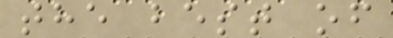the best of
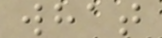what
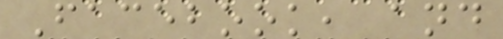Facebook, and
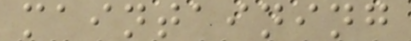maintaining
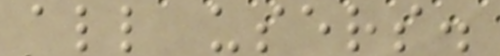all users.
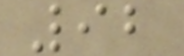92
